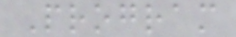Program
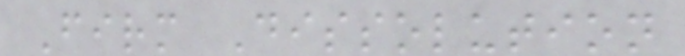Firm Dissolution
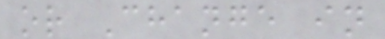or Change in
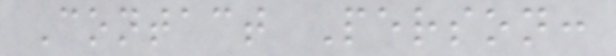Contact Person:
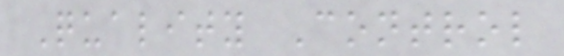Quality Control
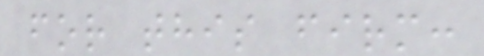for this firm:
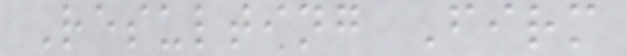Resulting Firm
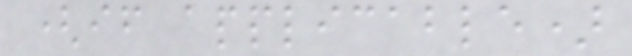(if applicable)
